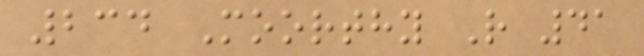234 Moorthy R 41
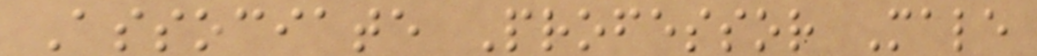Associate Professor Male
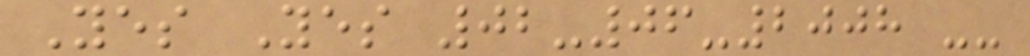Yes Yes 02-06-2008 --
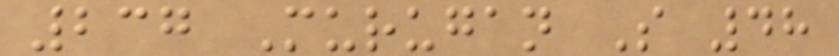237 Murugan S 48
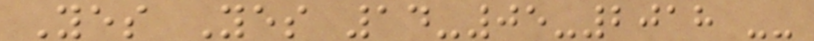Yes Yes 14-05-2018 --
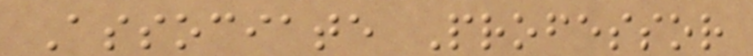Associate Professor
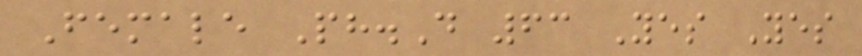Female Ph.D 63 Yes Yes
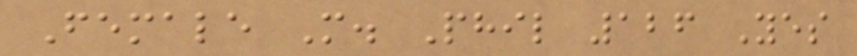Female M. Phil 126 Yes
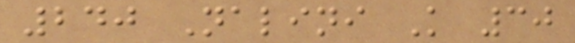240 Nalini K 30
